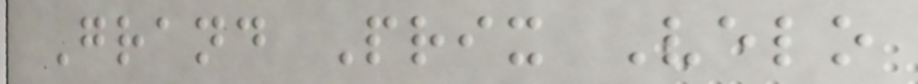Grand Prix Velo
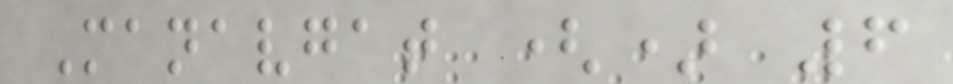Manavgat () 6
